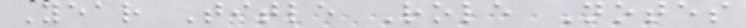Year Title Role Notes
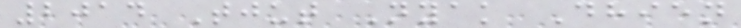2014 Tjut Nyak Dhien
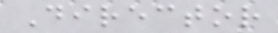Director
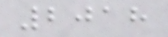2018
